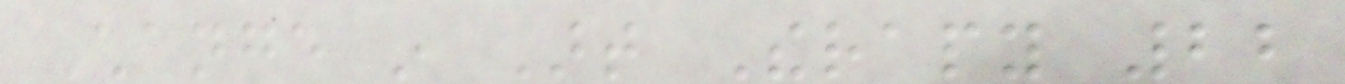Change in Art Therapy 22
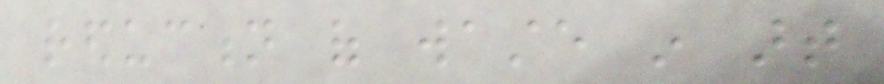reduction of waste in art
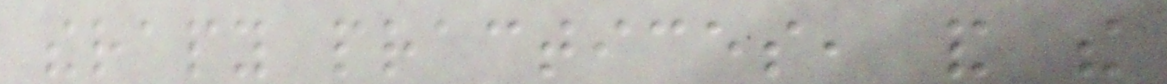therapy practices, and the
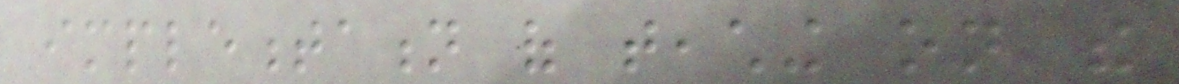implementation of teaching on the
